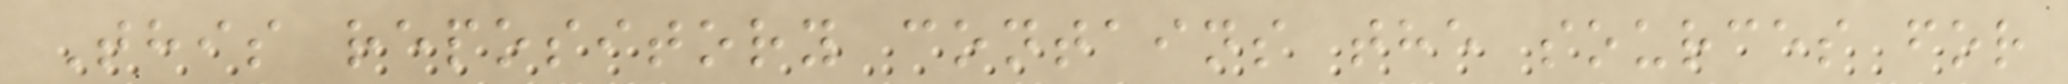This repository contains the sources for
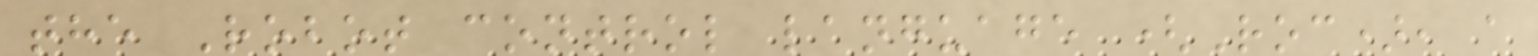the Robot control language (Roc), a
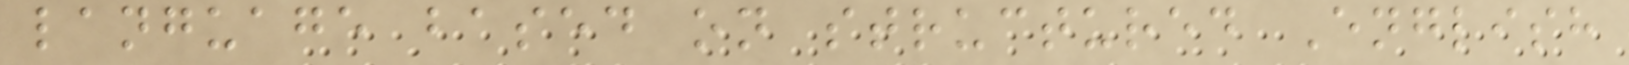language based on structured English
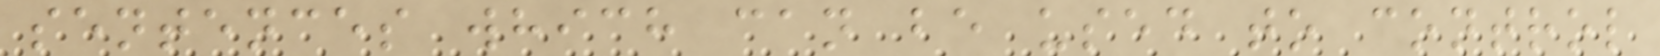sentences which can be used to control
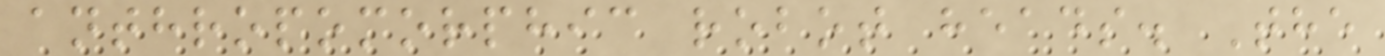anthropomorphic robot heads. The
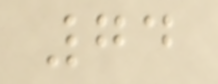74
